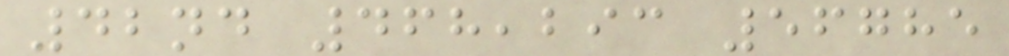42nd 468,293 56785
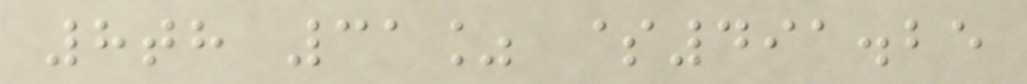8th 31% $491.25
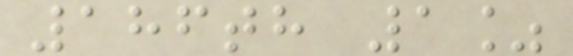186th 1%
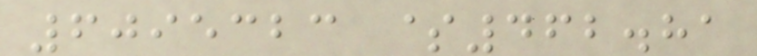6095323 $462.81
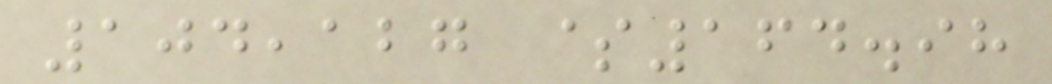104,127 $164.98
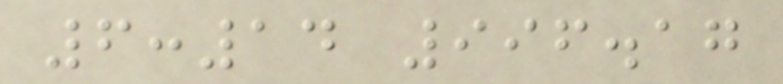6:14 996.17
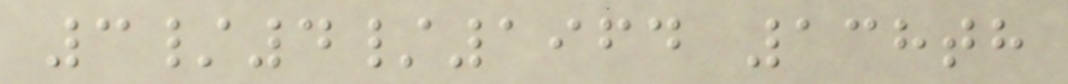3/4/1964 138th
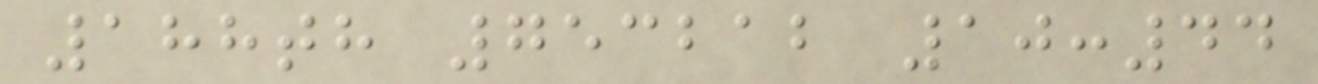188th 753212 10:44
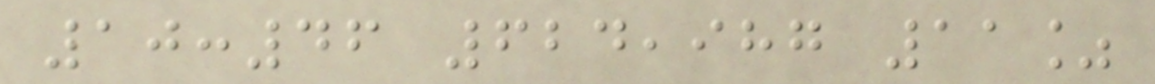10:46 624,987 11%
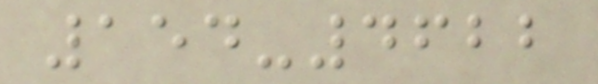154-4622
